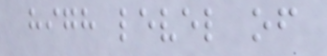high level of
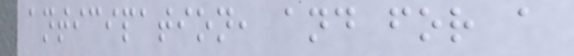anticipation, and for a
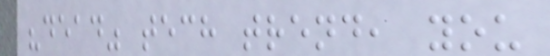"dead" tech trend, you
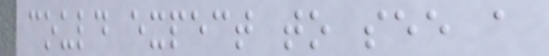could expect to see a
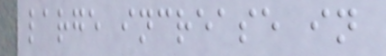large increase in
